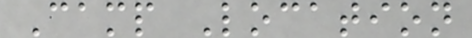Camp Location
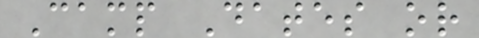Camp Dates or
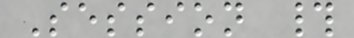Session #
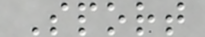Sport
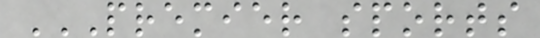PREMIER SPORTS
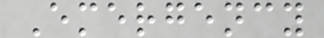Emergency
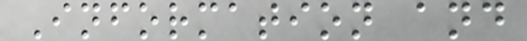Information and
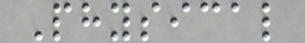Physical
